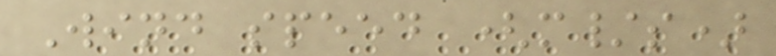Wind speed (m/s)
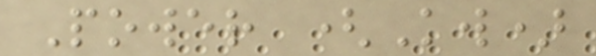Power (Kw)
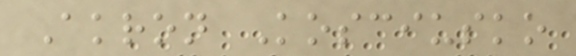Akron Kosciusko
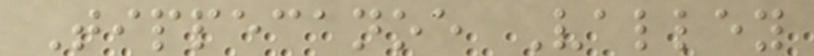Tippecanoe Valley
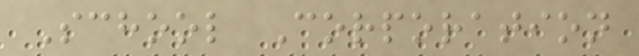School Corporation
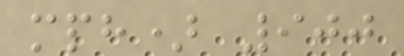mph) 900
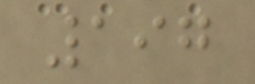197
